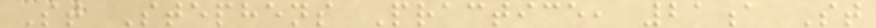St Stephens Practice, 21a St
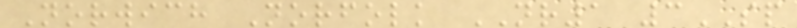Norwich Norfolk NR1 3SP
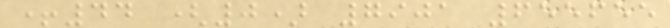+44 (0) 7901 655655
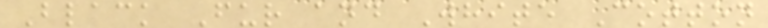Black Fur and White Cotton
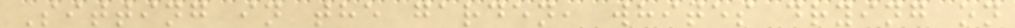Sitting in the garden, whites drying on
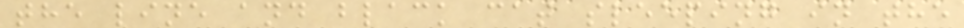the line and black cat sleeping in the
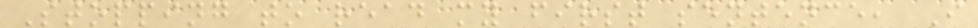Stopping to read my first sentence, I
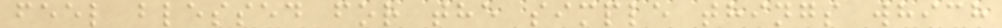feel blessed for the simple things which
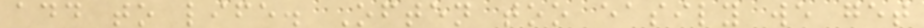add to life. Often too easily we get
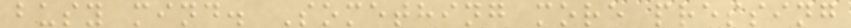busy mind. Something more pressing
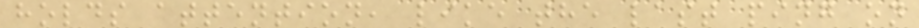holds attention, like the last ping on
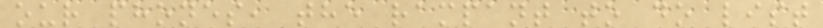our phones, the rampant to do list
